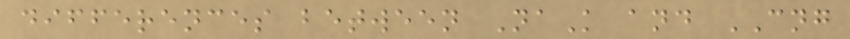differences between NaK and CNG
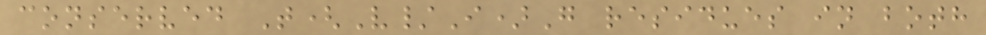conserved T(V/I)G residues in both
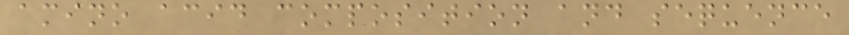amino acid composition and sequence
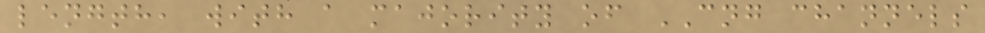length, with a majority of CNG channels
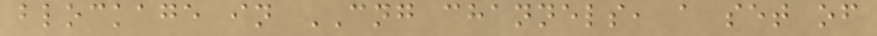blockage in CNG channels, a set of
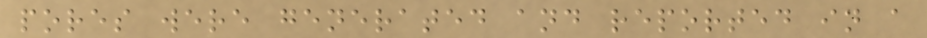pores were generated and reported in a
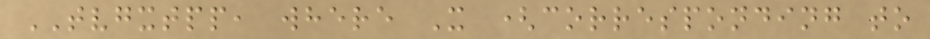TVGXTPP, where X (corresponding to
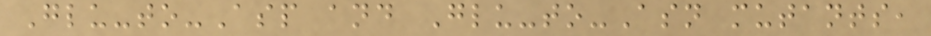Glu-to-Asp and Glu-to-Asn mutants,
